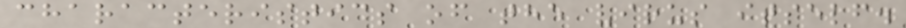characteristics of the virus itself.
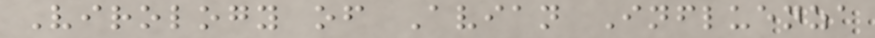Virology of Avian Influenza
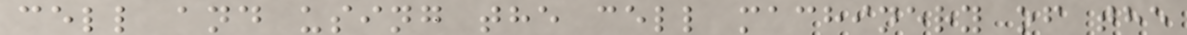cell and using the cell machinery of the
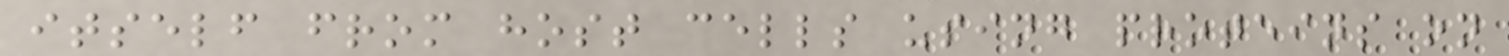itself from host cells using proteins on
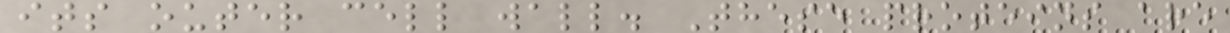its outer cell wall. These proteins are
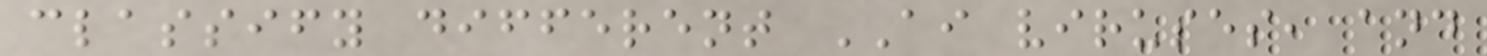classify different AI viruses, and
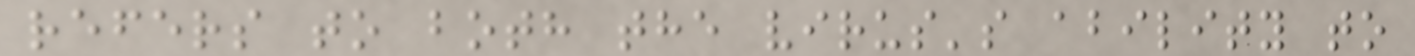refers to both the virus's ability to
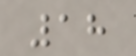18
